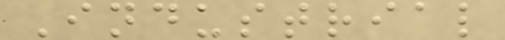Industrial
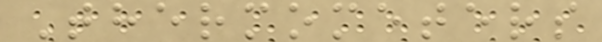Thermometers
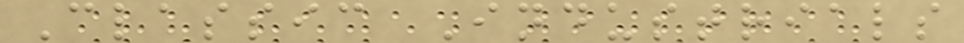Classic Industrials
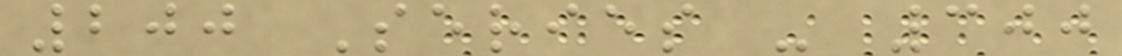200 Series - 300
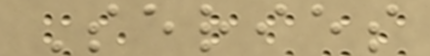Series
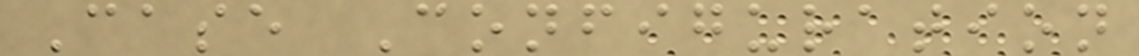Case Configuration
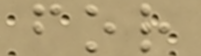for
